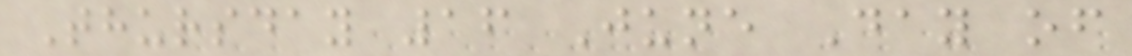Thursday 16 June Day of
